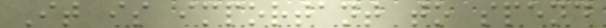It is important to spend
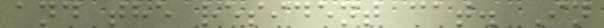and the resident cat. In
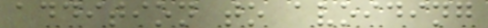addition to avoiding
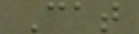Cat
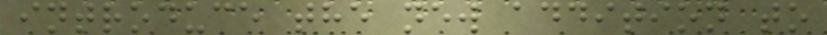introduce the new addition to
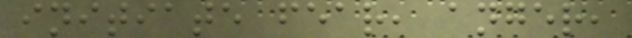initiate fear, anger,
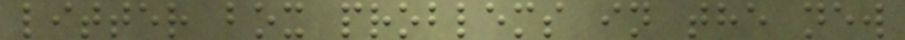litter box problems in the new
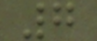7
